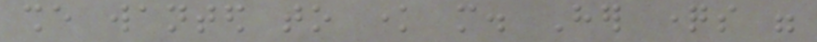she wanted to know more. Her questions were
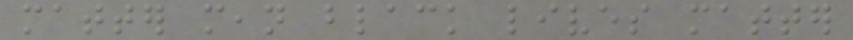matter mean black lives matter
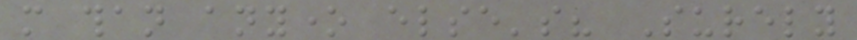more than anyone else's? Surely
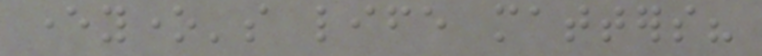everyone's life matters?
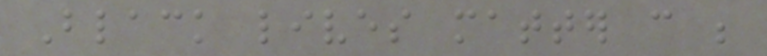Black lives matter can be
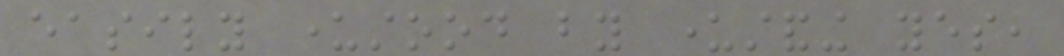easily understood by understanding yes,
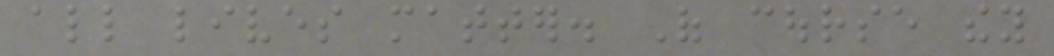all lives matter. Of course they
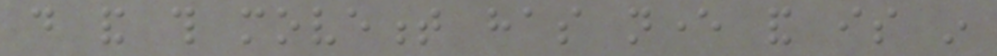do and this movement has never and is in
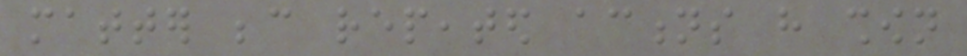matter because repeated actions have shown
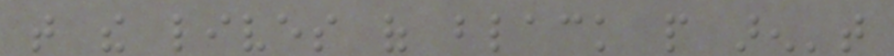that the lives of black people aren't
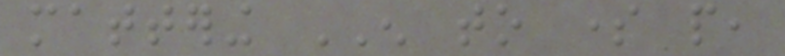mattering ENOUGH to some people,
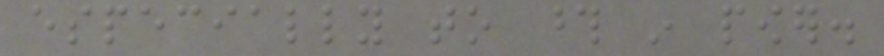especially to those in power.
